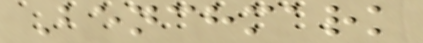Benchmark
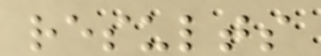results
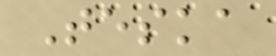Teska
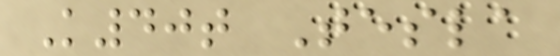K40t Tesla
